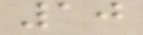10
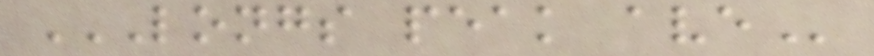LONGS PEAK AVE
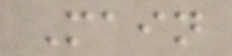Main
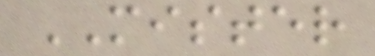MISTER
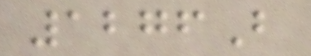1276B
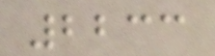2233
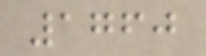1760
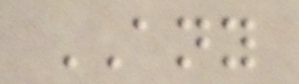ANY
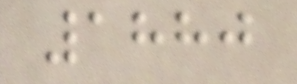1880
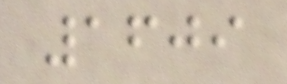1609
